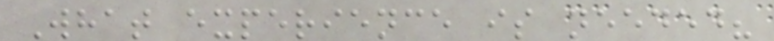What experience is needed?
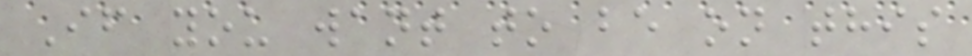If you want to be on this
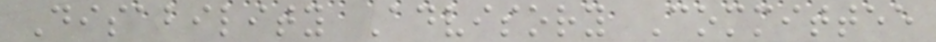Disability Advisory Committee
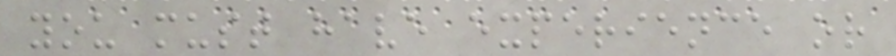you must have experience or
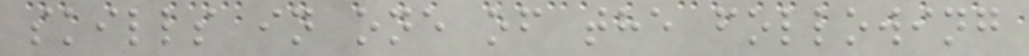skills in one of the following
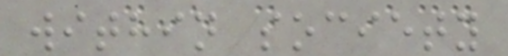within society
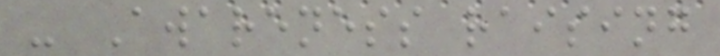- Awareness raising
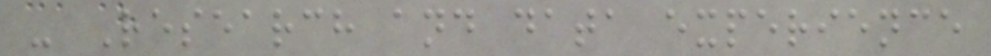- Research and data experience
